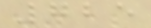725
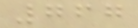767
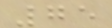75
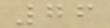76
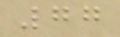77
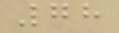78
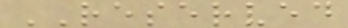RESERVED
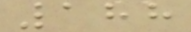188
